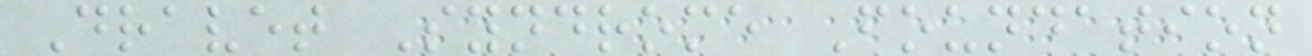Dravet Syndrome Foundation
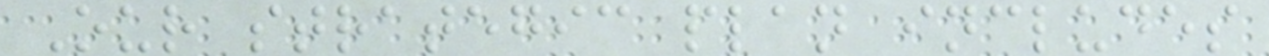Our strategic plan includes
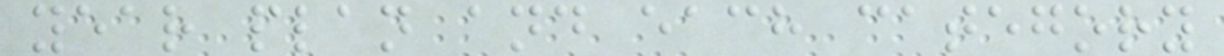year plan and each category
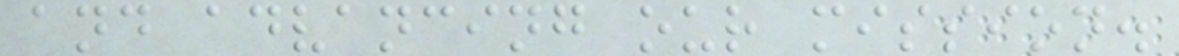and advancing our mission.
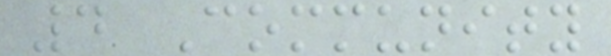4 Community
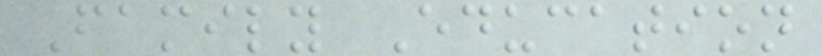Family Education
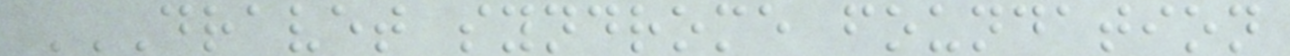DRAVET SYNDROME FOUNDATION
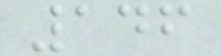146
